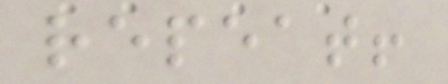repeat!
